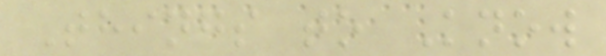Things to Know
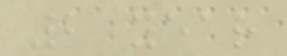2 year
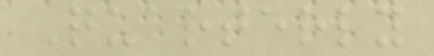Quarterly
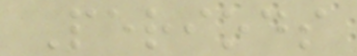Periods
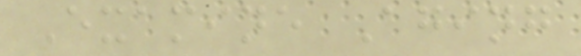Examine Aging
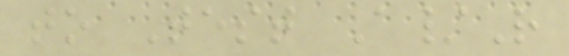to Test A/R
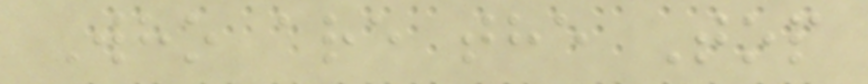Who are the Top
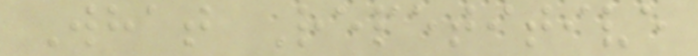What Repetitive
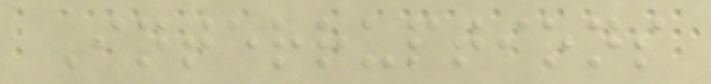Interruptions
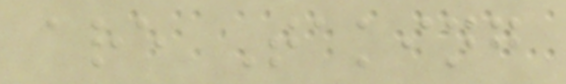are Taking
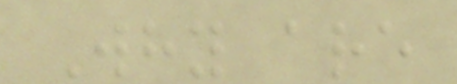Why are
